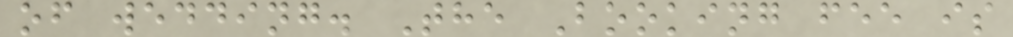of wedding. The Booking fee is
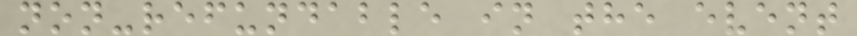non-refundable in the event
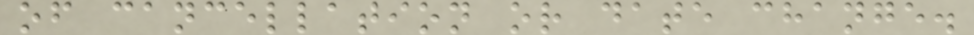of cancellation or date change.
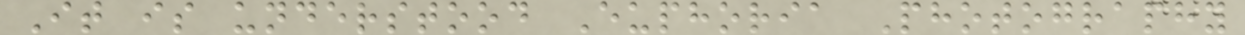It is understood Euphoria Photography
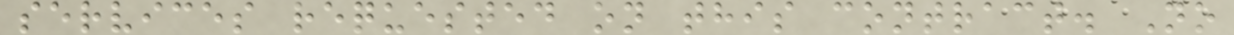services requested on this contract. No
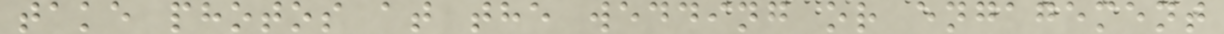take photos at the wedding or engagement
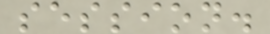session.
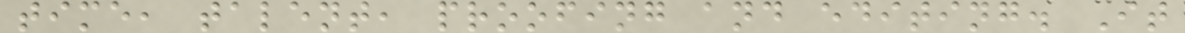time, talent, proofing and editing. It
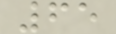65
